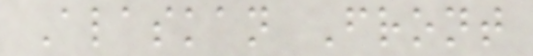Alaskan Front
